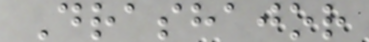Drashajor
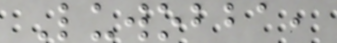Luwobba,
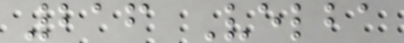216 Velba
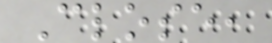Close,
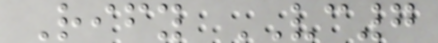Rify VC7
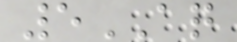5AQ
